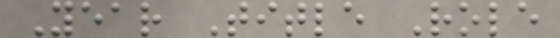Year Title Role
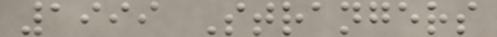1999 Strangers
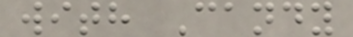with Candy
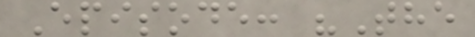Episode: "The
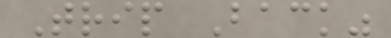Trip Back"
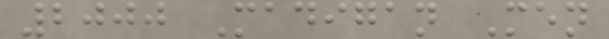2000 Madigan Men
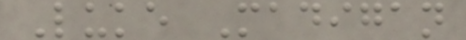Luke Madigan
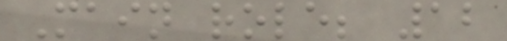Main role; 12
